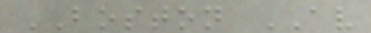BOSTON AV
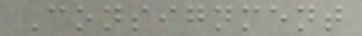Consignment
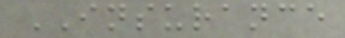INSURANCE
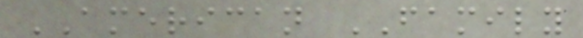AMERICAN FAMILY
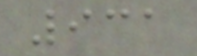931
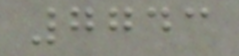7743
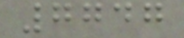7747
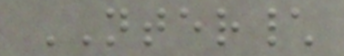NTER\
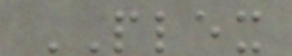PLEX
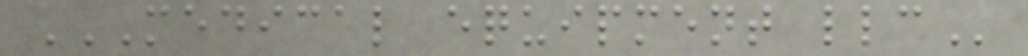MEDICAL EQUIPMENT LLC
